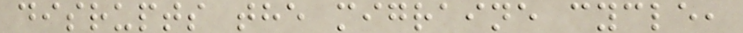disrupts the migraine cycle,
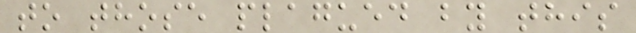to those plagued by this
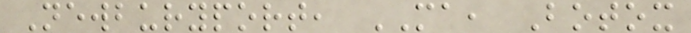Newburyport, MA, Botox
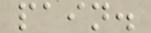pain.
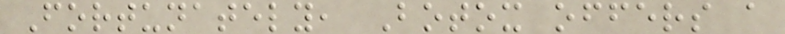Fortunately, Botox offers a
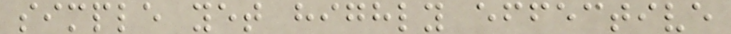simple yet highly effective
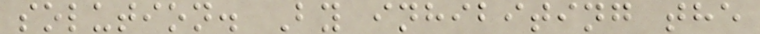solution. By inhibiting the
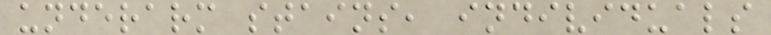underarm stains, individuals
